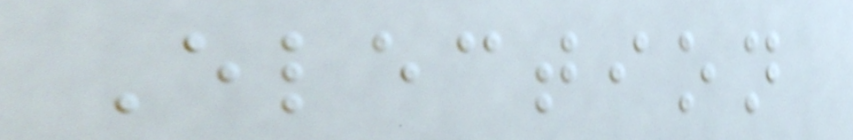Election
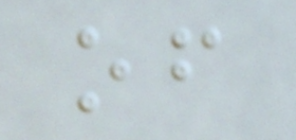of
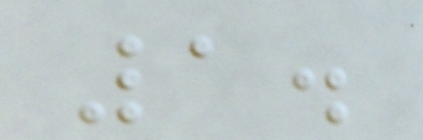1.
